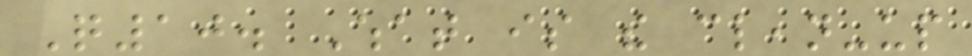Q10. What is the clean-up
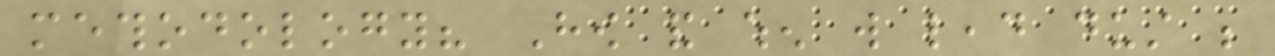methodology? How and when will lead dust be
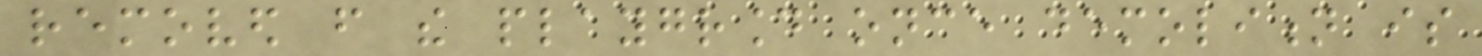removed from the playground once demolition is
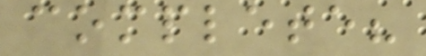complete?
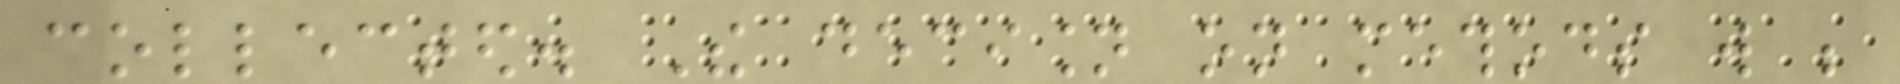collected. The decision on methods will be
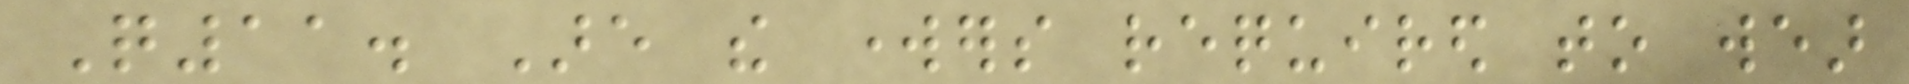Q11. Are the workers required to wear
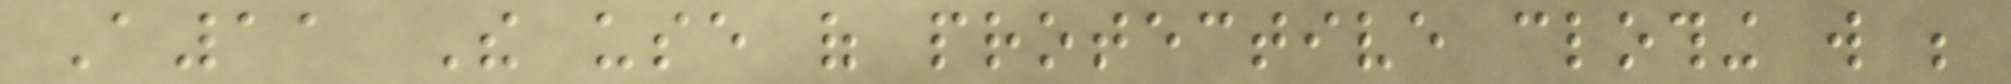A11 The use of protective clothing will be
